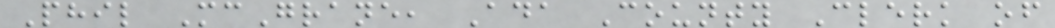Phil McGrane, Ada County Clerk of
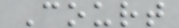Court
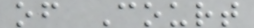of Court
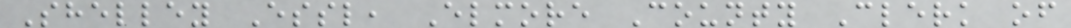Shelley Essl, Elmore County Clerk of
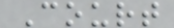Court
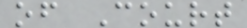of Court
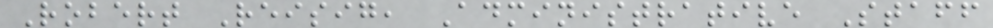Robert Reisig, Administrative Staff
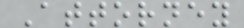Attorney
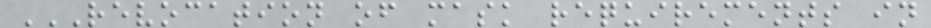REVOCATION OF MASK REQUIREMENTS IN
